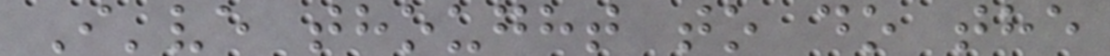I've thought to do the
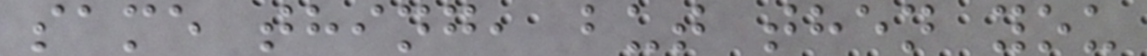same thing, but then you
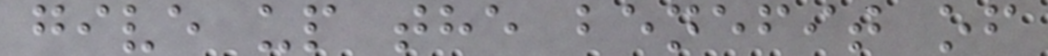give up the benefit of
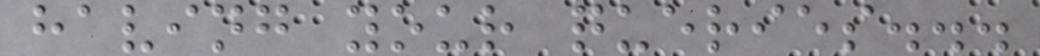having your queries...
